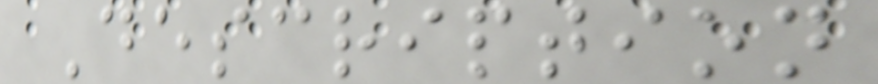Description
